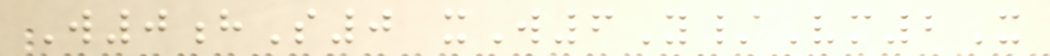W0hS0 xW6Y/Vm2X
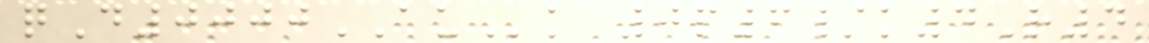qD0000AUk 0p6/k4R4
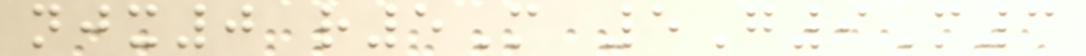njx0 r5M 5G9M3
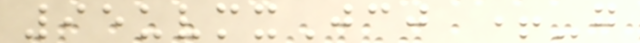95uvmxJcj +-g
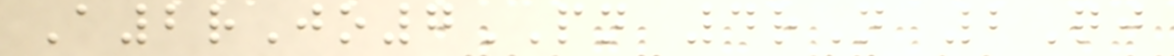A2rJo7PN 4rN 2Qj
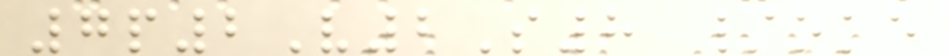7p2V2S8 /oke
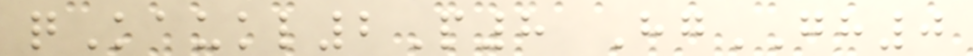qKaukl2P8 HgGH0
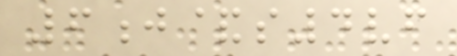6j&s4vf
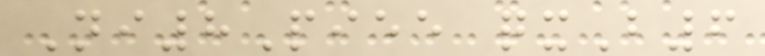Ni8Piee qxB6
